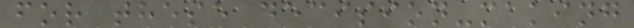for these decision-making
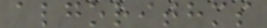algorithms
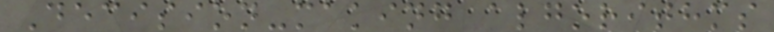Decision-making algorithms
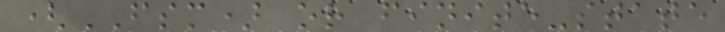(FSM) or finite-state
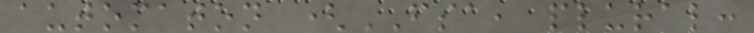automaton (FSA, plural:
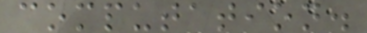computation.
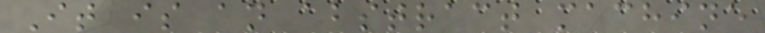It is an abstract machine
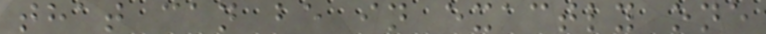that can be in exactly one
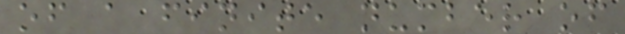of a finite number of
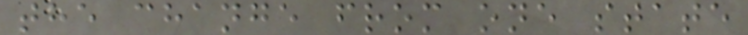the change from one state
